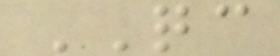QC
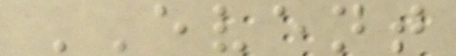EVENT
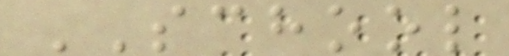SCHOOL
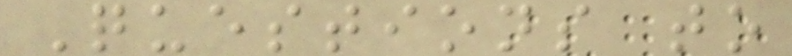Questions to
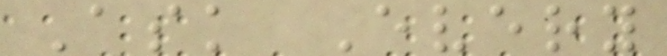Ask Every
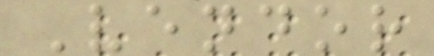Vendor
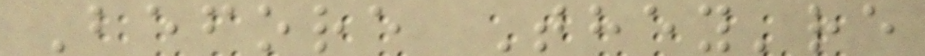Before They're
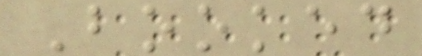Booked
